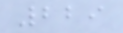229
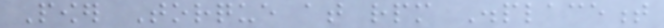Power Torque at rpm Displacement
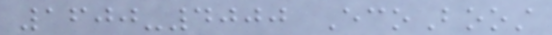1600-4000 EcoBoost
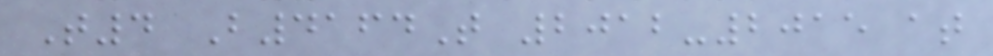T4 B4164T 2012-2015 at
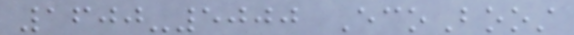1600-5000 EcoBoost
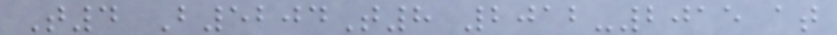T4 B5204T8 2012-2015 at
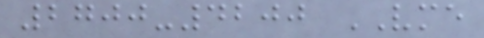2700-4200 VME
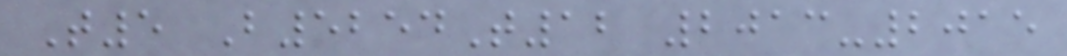T5 B5254T12 2013-2015
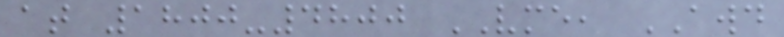at 1800-4800 VME, AWD
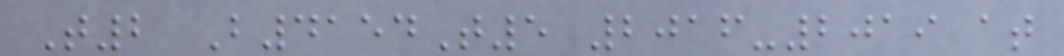T2 B4154T5 2016-2019 at
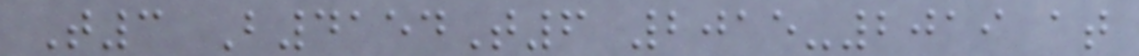T3 B4154T6 2015-2019 at
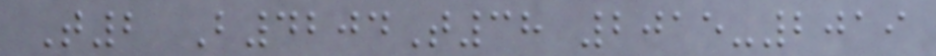T2 B4204T38 2015-2019
